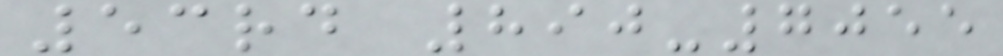53rd 890-7055
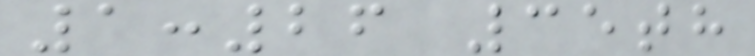1:26 35th
